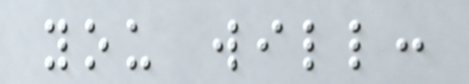you will:
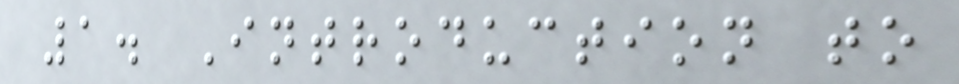1. Introduction to
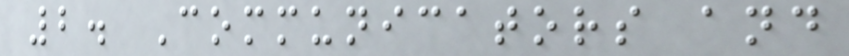2. Communicators and
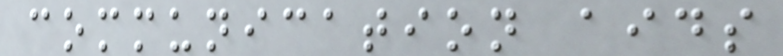communication aids
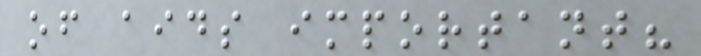of aids important?
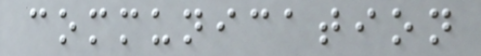communication
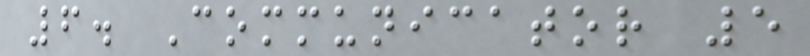6. Communicator 5
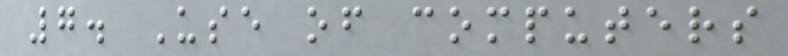7. Use of computers
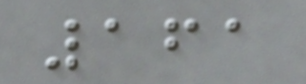161
